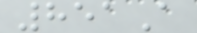851A
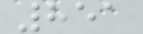851
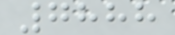7888
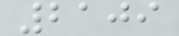2109
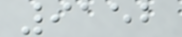9152
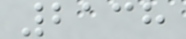2138
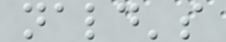nald's
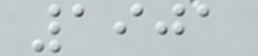1901
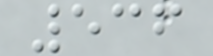536
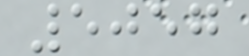5057
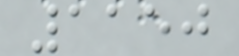1150
